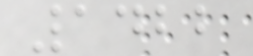1422
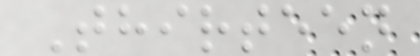Thirteen
